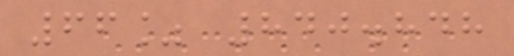66% 840.848
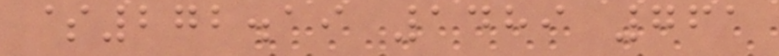$272.19 1489 761
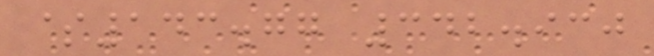$143.77 342.930
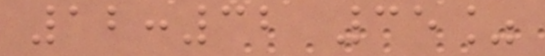12:32 35%
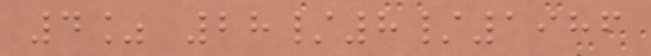4% 28/8/1986
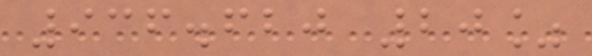936.620 20%
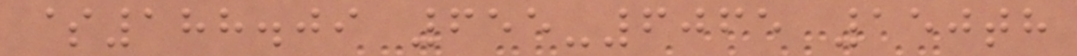$188.09 655-6065 150th
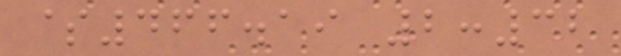$466.19 2:32
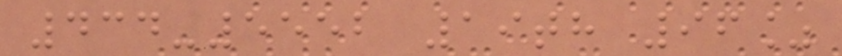434-5552 19th 96%
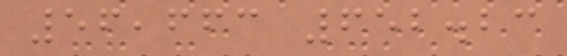56,663 652.23
